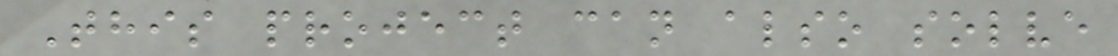This project can also solve
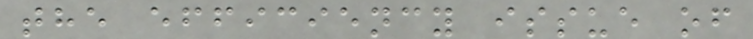the efficiency issue of
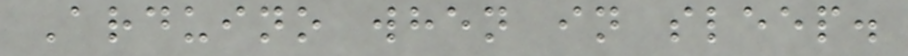Arduino when in sleep.
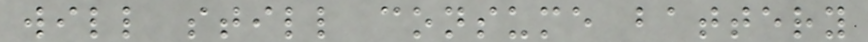will still consume battery
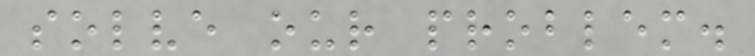solve our problem.
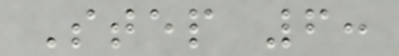Step 6:
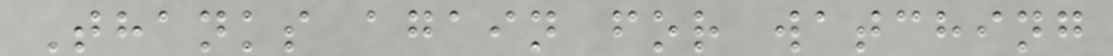Thanks again for watching
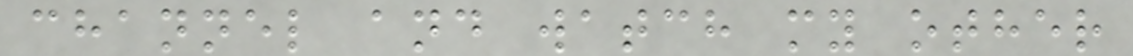channel and watch my other
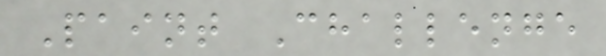Paint Challenge
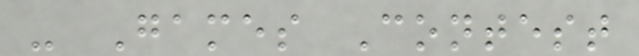- Games Contest
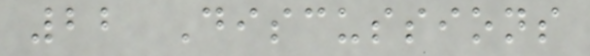22 Discussions
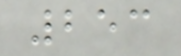253
